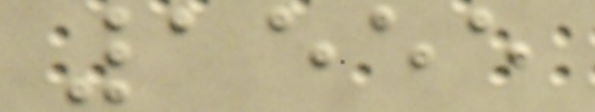1555
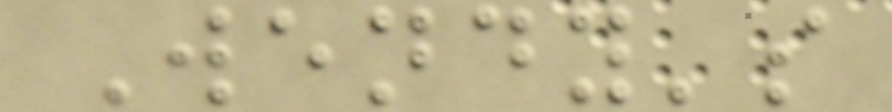Wendy's
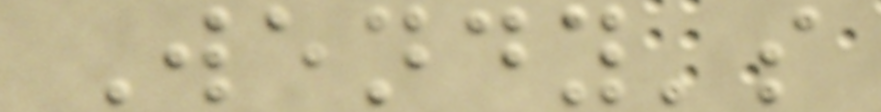Wendy's
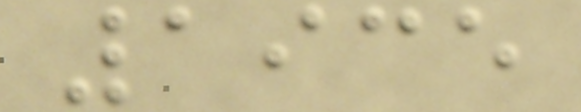1935
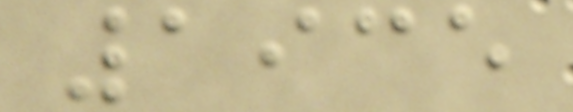1935
